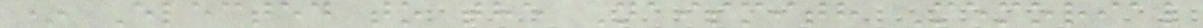* Elected to the Naismith Memorial
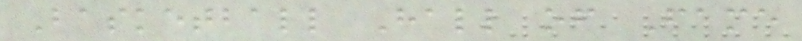Basketball Hall of Fame
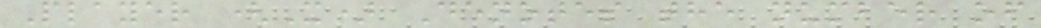Player (X) Denotes the number of
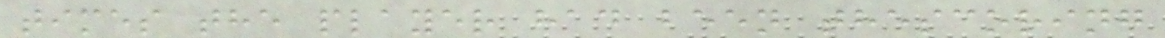times the player had been thescoring
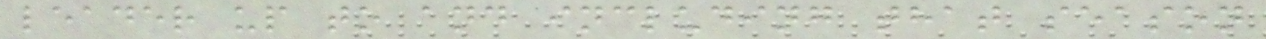leader up to and including that season
